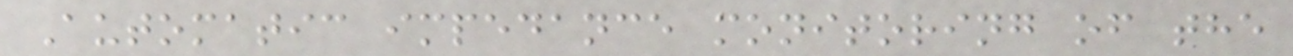Automatic impedance monitoring of the
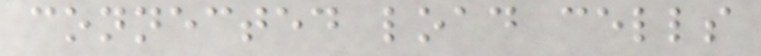connected load cells
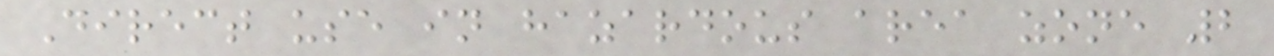Direct use in hazardous area zone 2
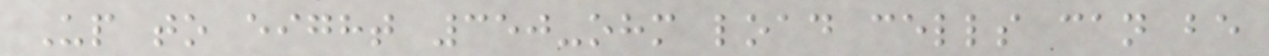Up to eight 350-ohm load cells can be
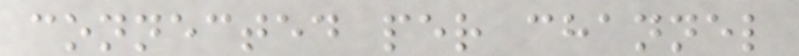connected per channel
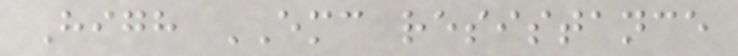High EMC resistance
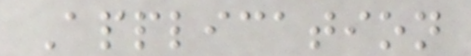Application
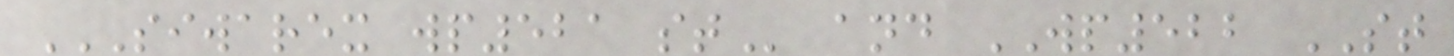SIWAREX WP521 ST and WP522 ST
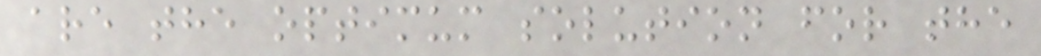are the optimum solution for the
